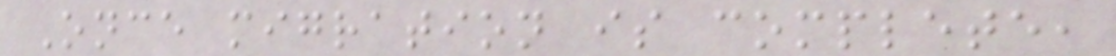Once migration is complete,
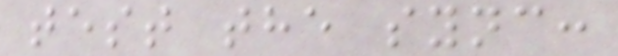test the sync:
